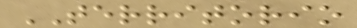TERRITORIO
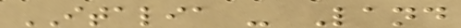ITALIA - Land
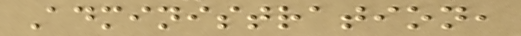Administration,
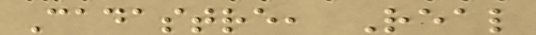Cadastre, Real
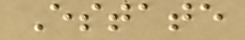Estate
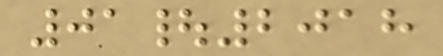01|2018
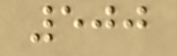500
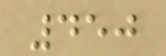450
